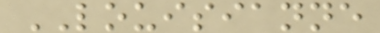LOUISIANNE
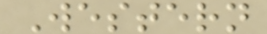Western
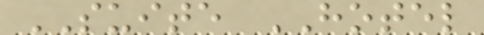SUITE HOTEL
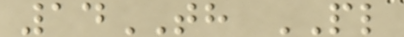14TH PL
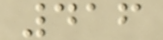416
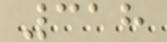318
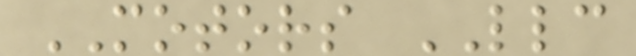MOTORS LLC
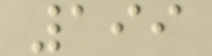199
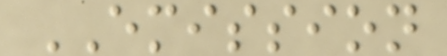EMISSION
